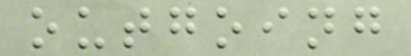outgoing
